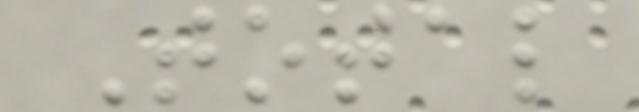Total
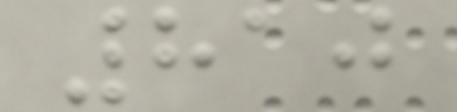810
